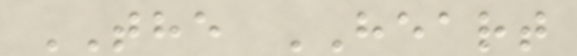THE HEART
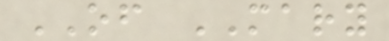OF MARY
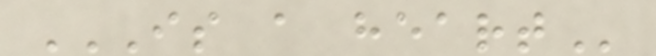IS A HEART
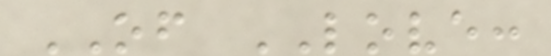OF LOVE:
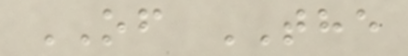OF THE
